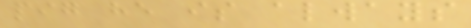pig he is always
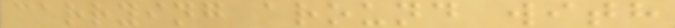carrying around with
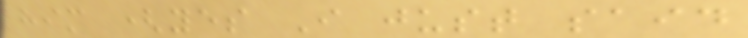him (yes I just said
